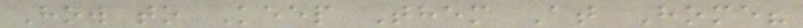How to Keep Them At Home?
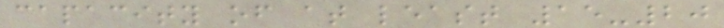capacity of at least 15-20
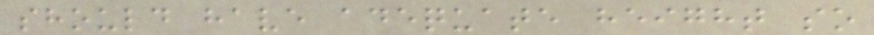should have adequate height so
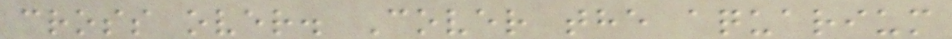cross over. Cover the aquarium
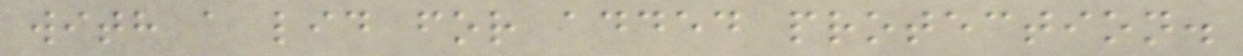with a lid for added protection.
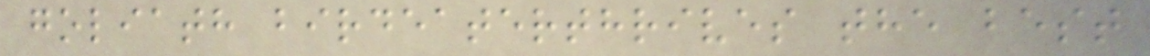goliath birdeaterthrives the best
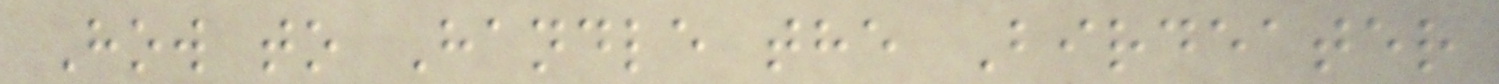How to Handle the Birdeater
